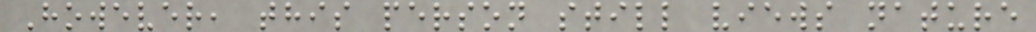However, this person still views nature
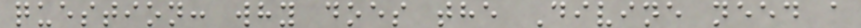question: why does the Divine need a
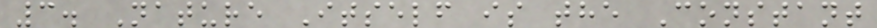3. Nature Itself is the Constant
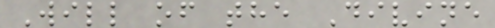Will of the Divine
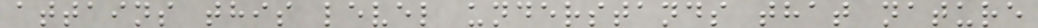attains this level understands that nature
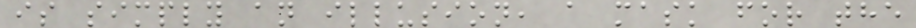is simply an illusion, a mask for the
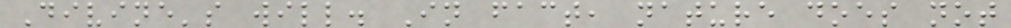Divine's will. In fact, nature does not
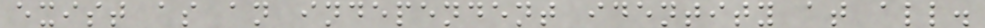exist as an independent identity at all.
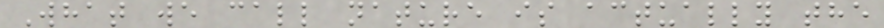What we call nature is actually the
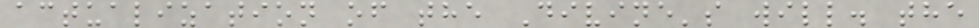actualization of the Divine's will. the
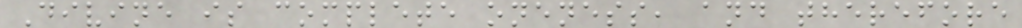Divine is complete oneness, and therefore
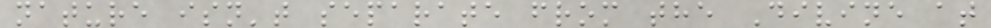nature isn't separate from the Divine at
